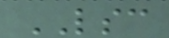LSC
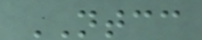NTCC
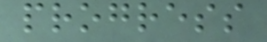progress
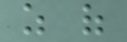as of
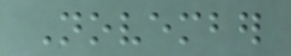November
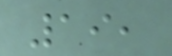19,
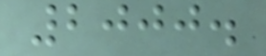2000.
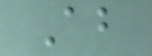About
